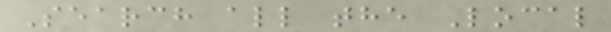Search all the Local
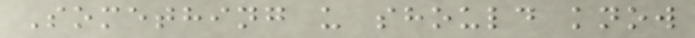Something u should know
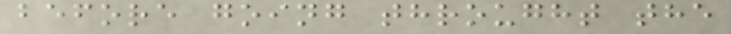before going throught the
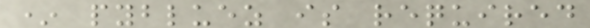* pybluez is required
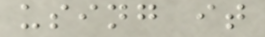using it
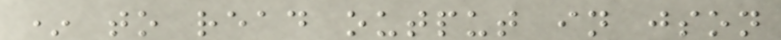* to read output in json
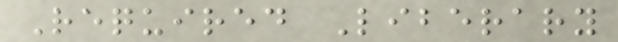Required Liberary
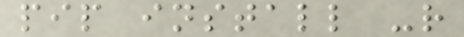pip install -r
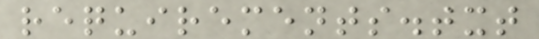requirements.txt
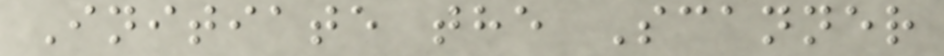Initiate the Scanner
